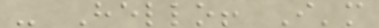- Hello! I'm
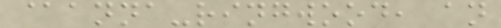@anna-ringwood, an
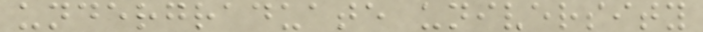undergraduate university
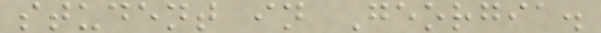student in Georgia.
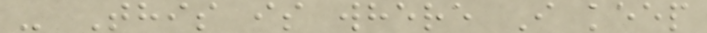- This is where I keep
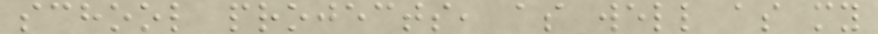school projects, as well as my
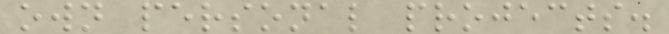own personal projects.
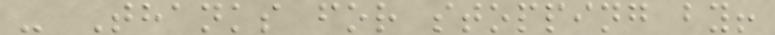- Thanks for stopping by!
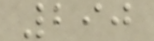290
